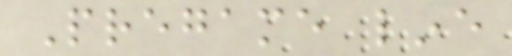Pregame line
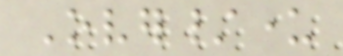Over/under
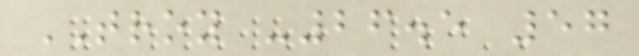TROY -26.5 57
